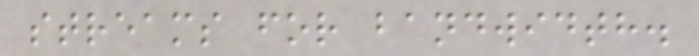streams for bandwidth.
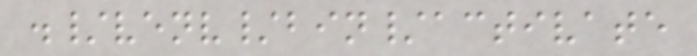./venv/bin/activate
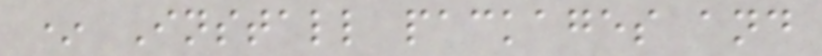* Install packages and
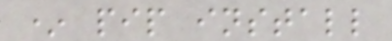* pip install
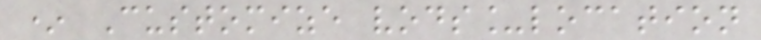* Customize vods_location
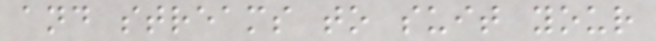and streams to suit your
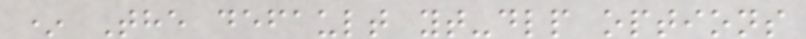* The default yt-dlp options
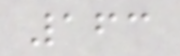163
